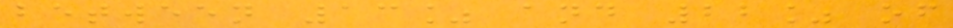between 13% and 22% of
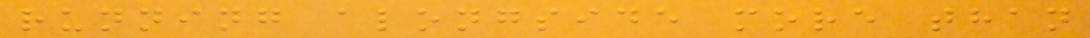running alongside more than
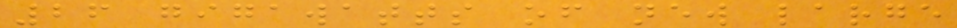26 gigawatts of new large
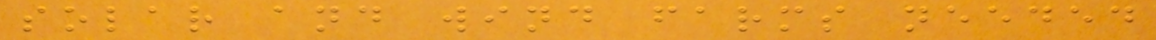solar and wind farms needed
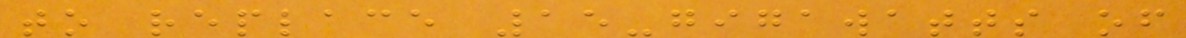to replace 15-gigawatts of
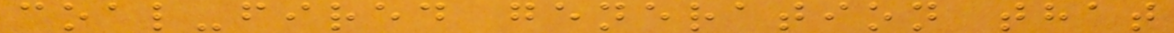coal-fired generation that
